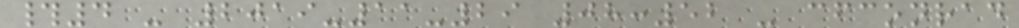#4 - 2019-11-29 08:52 - cfconrad
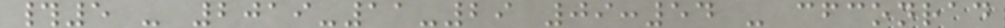#5 - 2019-11-29 09:54 - cfconrad
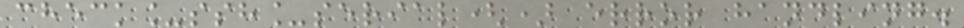check_ssh_serial() error handling.
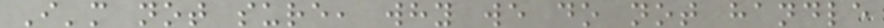I'm not sure, why we do not handle
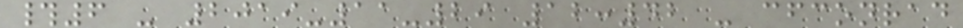#6 - 2019-11-29 12:42 - cfconrad
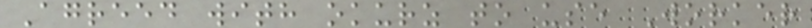Agreed with okurz to use Worker
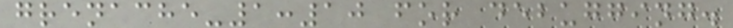grenache-1:10 for debugging.
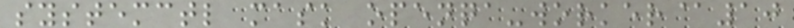systemctl mask openqa-worker@10
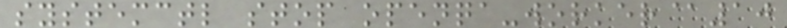systemctl stop openqa-worker@10
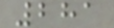281
